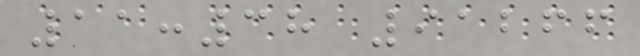11:38 91266
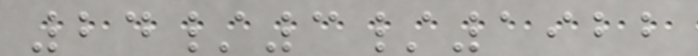24/3/1922
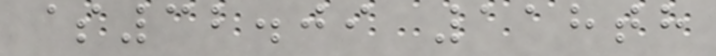$32.09 118th
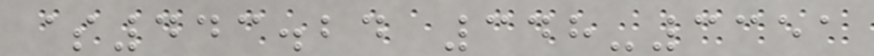$443.24 348-3351
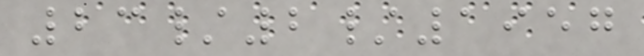23/2/1957
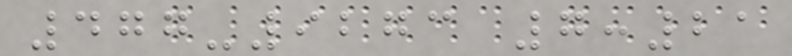477-9273 7:21
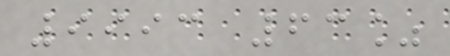9993 63%
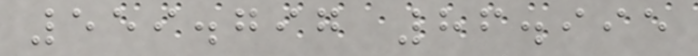559.797 86.995
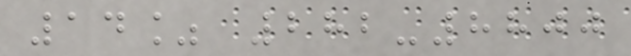14% 282-8800
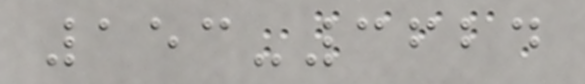153-3624
